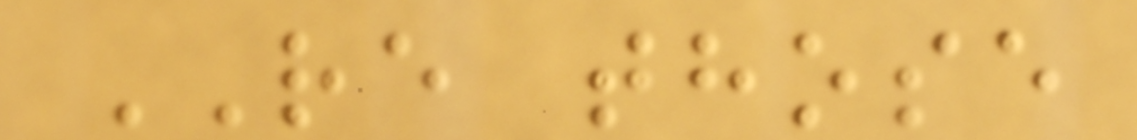RE those
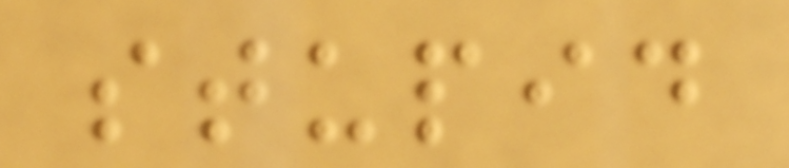stupid
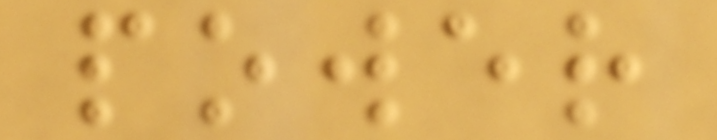power
